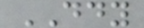DDY
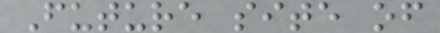Future site of
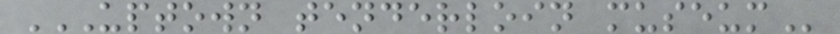UPTOWN TENDERLOIN MUSEUM
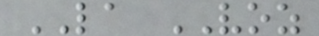LA VOZ
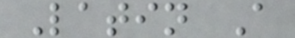Latin A
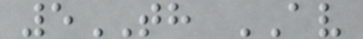5TH AV
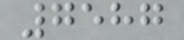7587
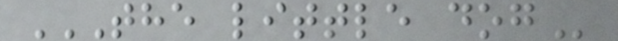THE LITTLE DOG
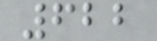622
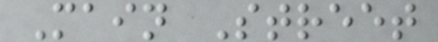Main Street
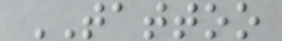TATTOO
